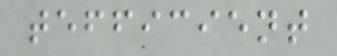tefficient
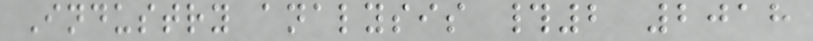Industry analysis #2 2018
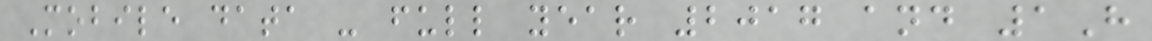Mobile data - full year 2017 and 1H
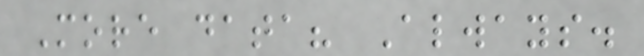More data? Always.
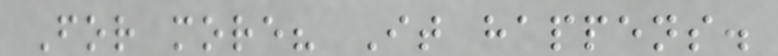For more? It happens.
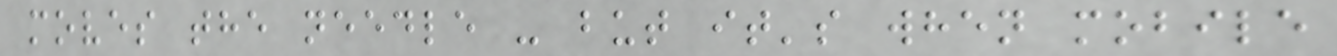moves the needle - but it's when mobile
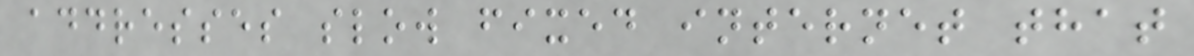addresses slow fixed internet that
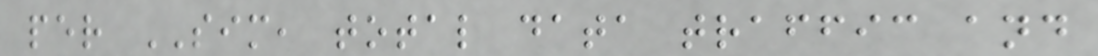per SIM, total data traffic and
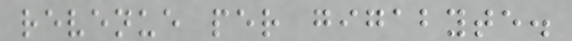revenue per gigabyte.
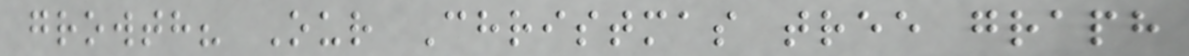growth? Our Christmas tree graph
